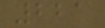221
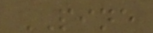PINE
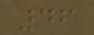46
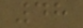48
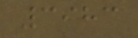3983
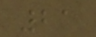21
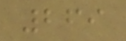269
